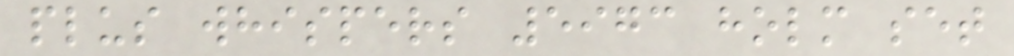plus whispers 5973 holm set
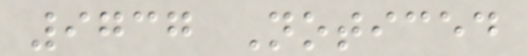9737 Noticed
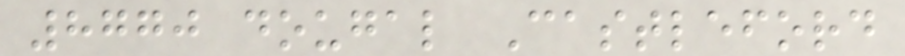8770 dougal Castleford
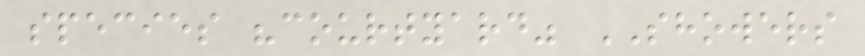species "courtyard" SHOWERS
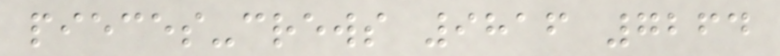pieces-crews 9816 7264
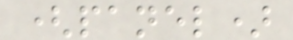(panel)
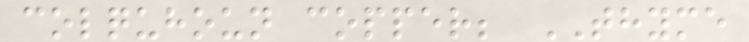colquhoun copper; THYME
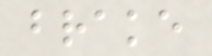brake
